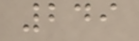249
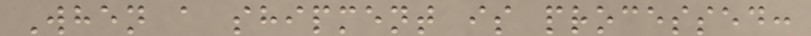When a shipment is processed:
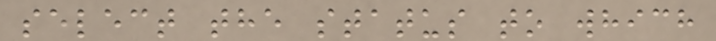select the status to which
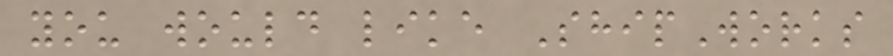you would like ShipWorks
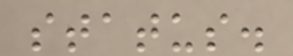status.
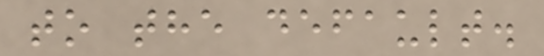to the default.
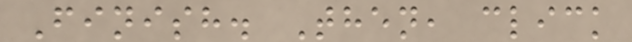Finish. Then, click
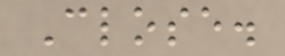Close.
